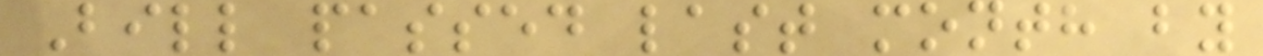Bill passed last month by
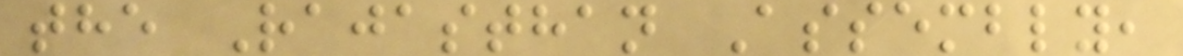the Rajasthan Assembly,
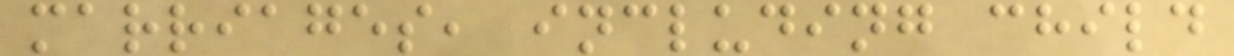marriages, including child
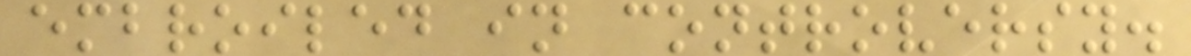embroiled in controversy.
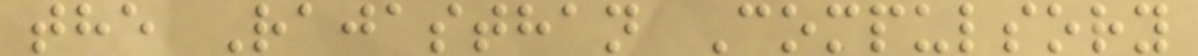the Rajasthan Compulsory
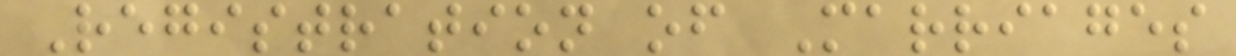Registration of Marriages
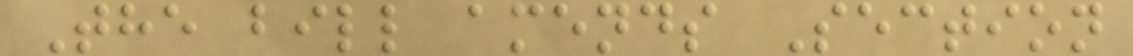The bill amends Section
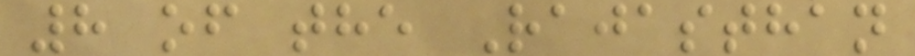8 of the Rajasthan
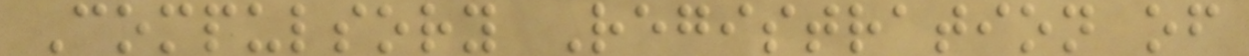Compulsory Registration of
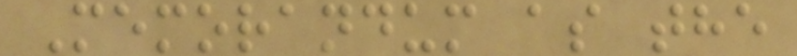Memorandum as the
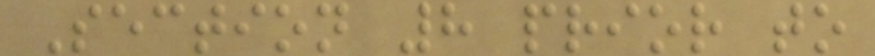Section 8 prior to
